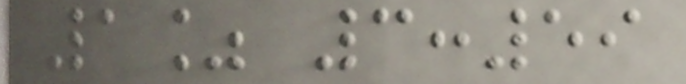1% 3:59
